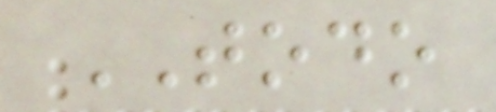TODO
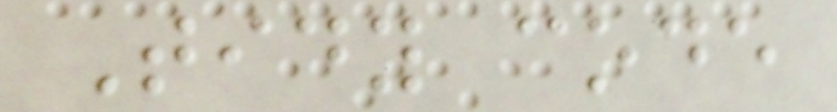Tidy code
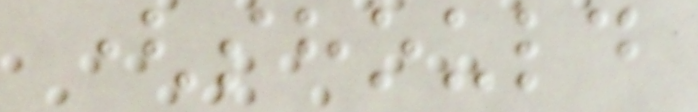(should
